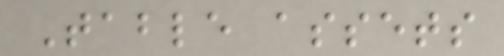Table assets
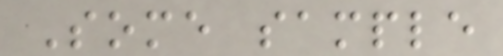Some sample
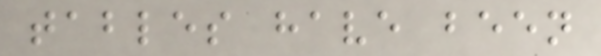tables have been
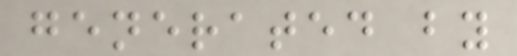generated by
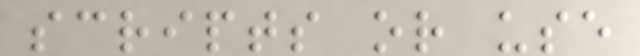scripts or use
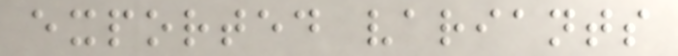exported variants
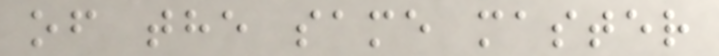of the same master
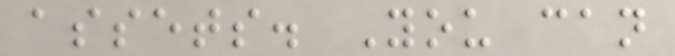assets. You can
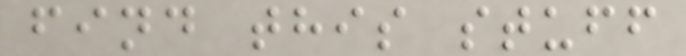find this stuff
